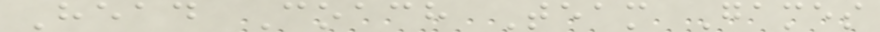Head Coach Team Games
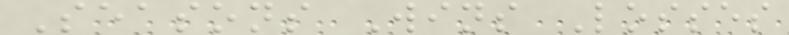Seasons Wins Losses
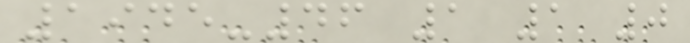1945-46 1 1 0
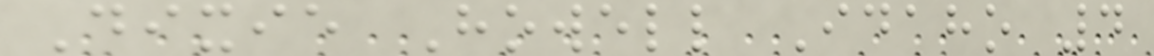Dixie Howell Idaho 4
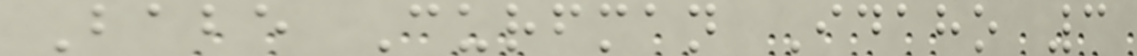Babe Curfman Idaho 3
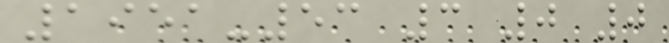1951-53 3 0 0
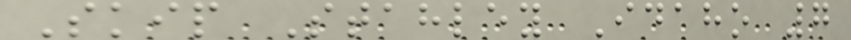Skip Stahley Idaho 7
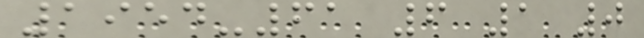1954-61 6 1 0
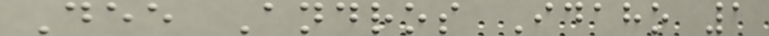Dee Andros Idaho 1
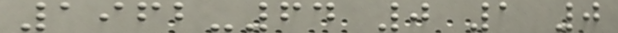1962-64 0 1 0
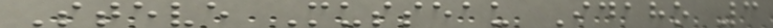Steve Musseau Idaho 3
